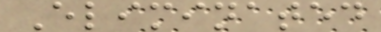Eliminated
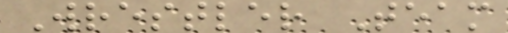Wrestler Team
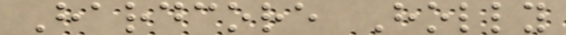Hardcore Holly
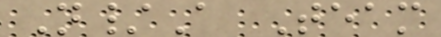N/A Team
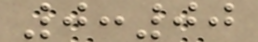0:00
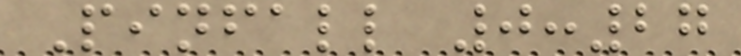Pinfall 0:27
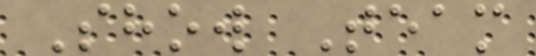Show Team
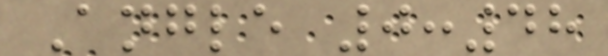Angle 0:48
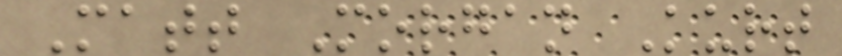Matt Morgan Kurt
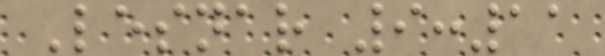Lesnar 9:11
